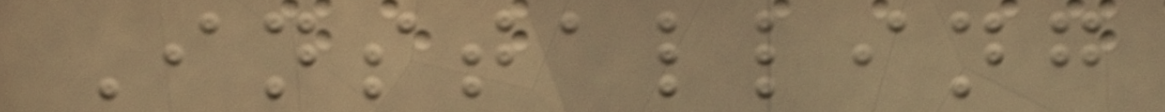Installing
